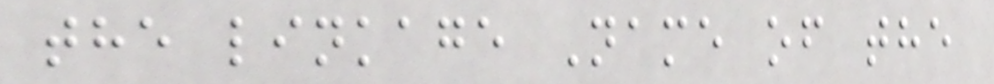the linkage Name of the
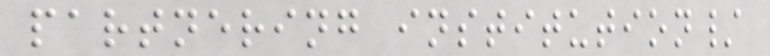partnering institution/
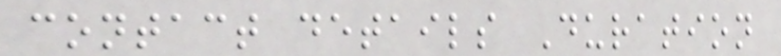contact details Duration
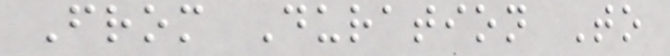From Duration To
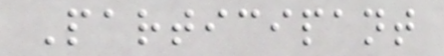Participant
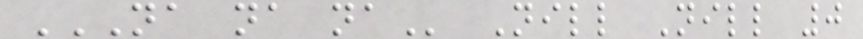NA NA NA Nill Nill 0
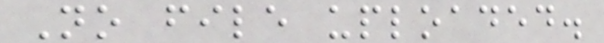No file uploaded.
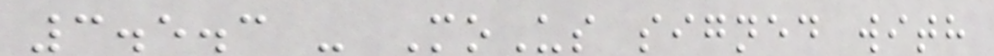3.5.3 - MoUs signed with
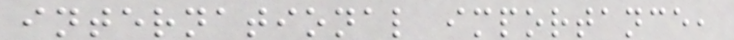international importance,
